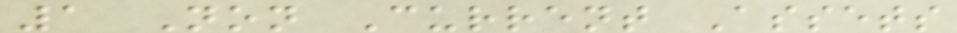1 Non Current Assets
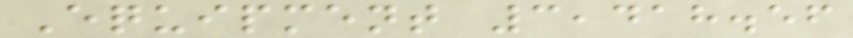Equipment 3,418.56
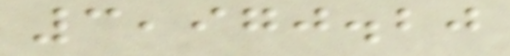3,970.20
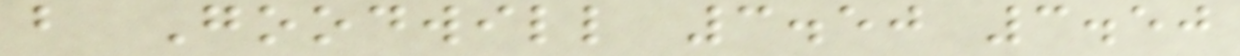b Goodwill 3.50 3.50
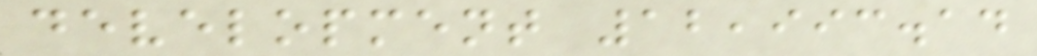development 12,993.14
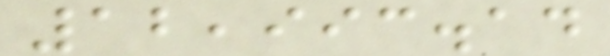12,993.14
